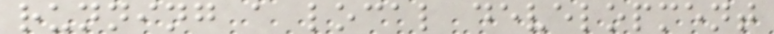running a local development
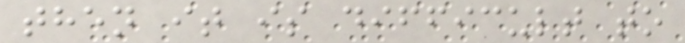then it is difficult to
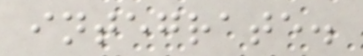integrate.
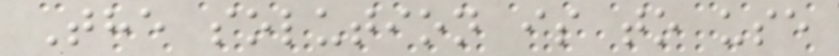The solution is to use
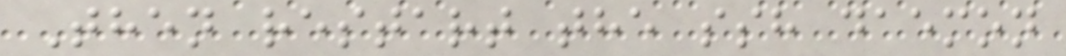Then restart the ssh daemon
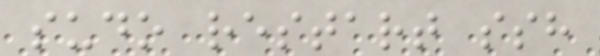sudo restart ssh
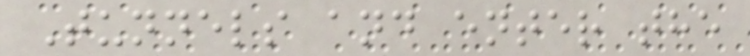Tunnels and enter the
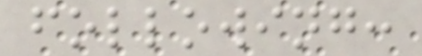following:
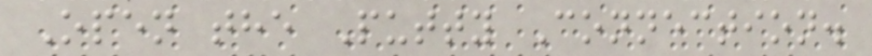Open the Putty Connection.
